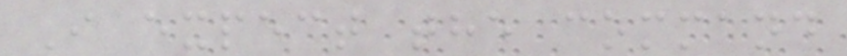I expect the command
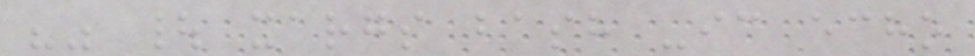"" | xargs bash -ic echo
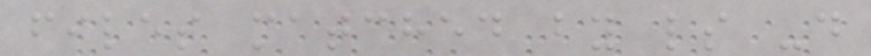files matched by ls -d
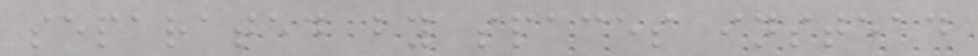separated by spaces instead
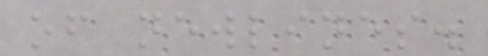of newlines.
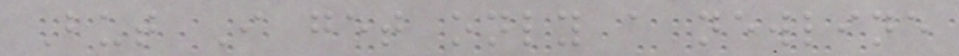But I get only a newline
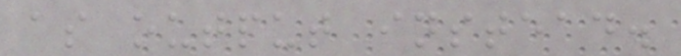as output instead.
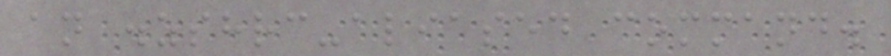an .zshrc-aliased command.
